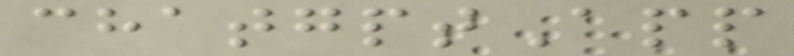chatgptApp
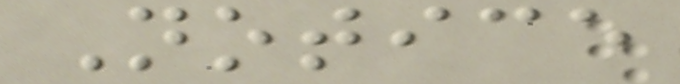Notice
